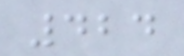424
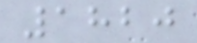1820
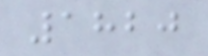1820
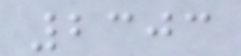2303
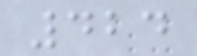424
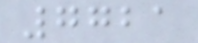7721
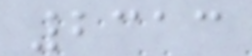2313
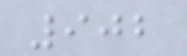902
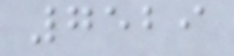7529
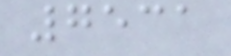7531
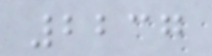2237
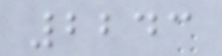2243
